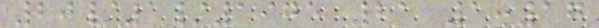20/1/1975 21 1:17
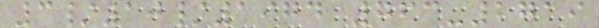3/10/1974 763-2719
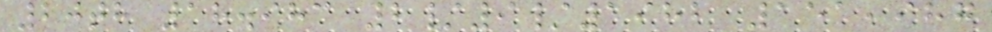20th 18.983 2/9/1982 151,987
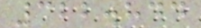322.844
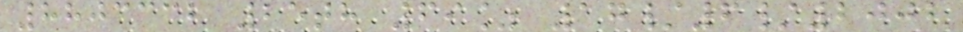8803332 25th 69% 17/6/2002
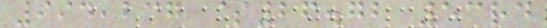994,237 $26.72 53rd
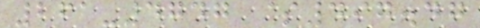261-4747 $497.47
